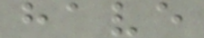have
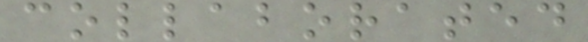collaborated
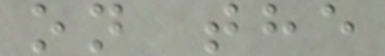on the
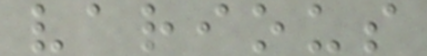various
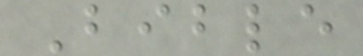Bible
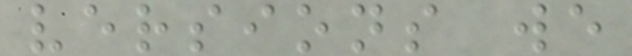versions we
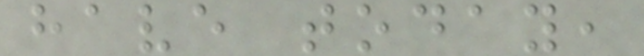have today,
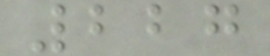227
